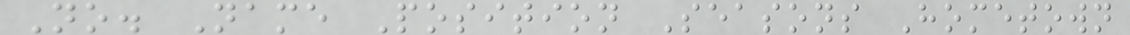No. Name Position Seasons Hometown
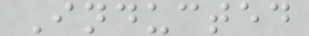Inducted
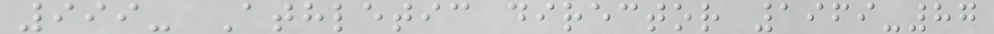999- Athletic director 1969-87
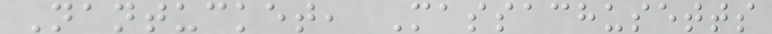Nantucket, Massachusetts
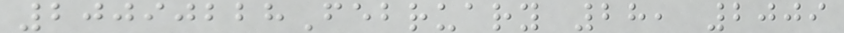20090228February 28, 2009
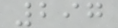297
